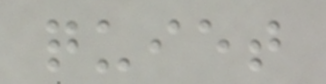quiet
